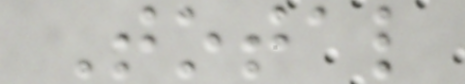Total
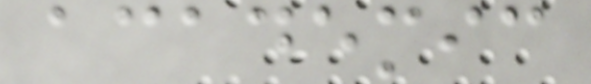academic
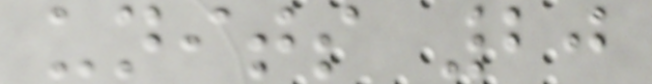units 20
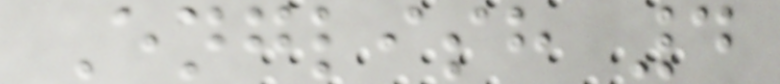English 4
